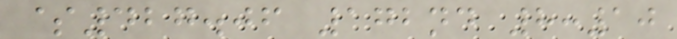$427.06 172nd 8:10
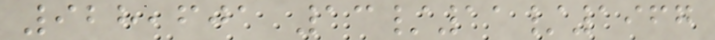928,601 13/11/1967
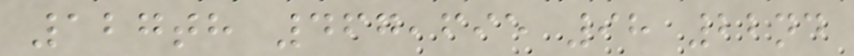127th 467,695 98 22nd
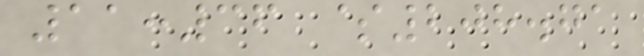11:36 $208.71
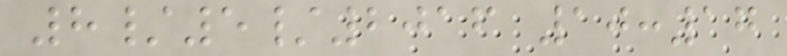8/5/2016 10:17
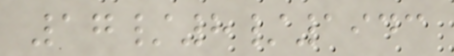17/8/1943
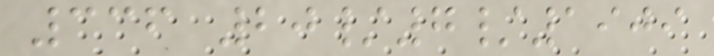336 20/7/1909
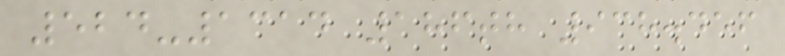524-1314 186th 938.456
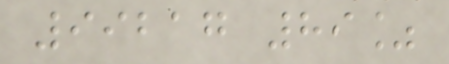99217 89%
